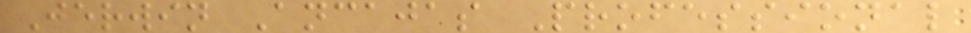Jerwin Ancajas Professional
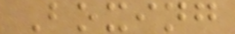Boxing
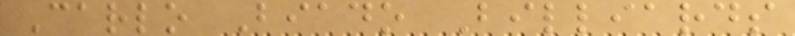Carlo Biado Billiards
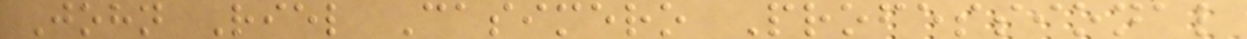John Riel Casimero Professional
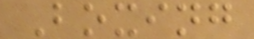Boxing
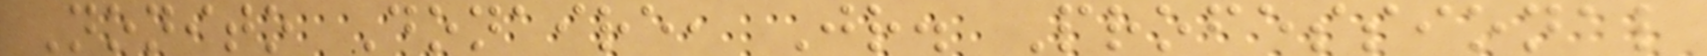Nonito Donaire, Jr. Professional
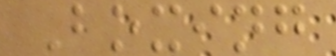Boxing
